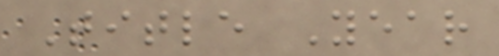Title Year
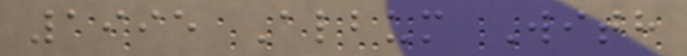1995 Album With
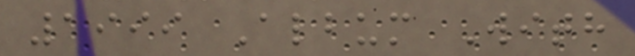1999 Album With
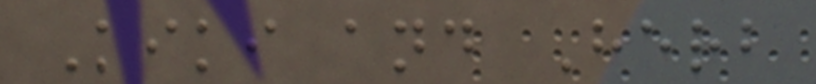Kiki and Herb
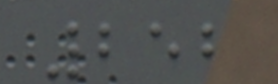252
